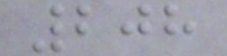208
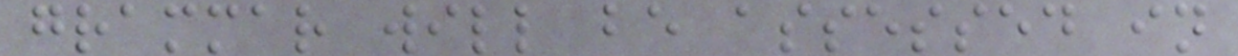grammar will be assessed in
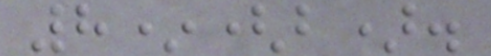8*(b).
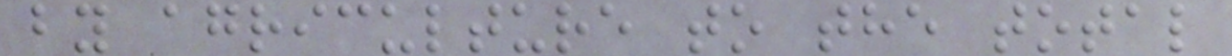by agriculture to the total
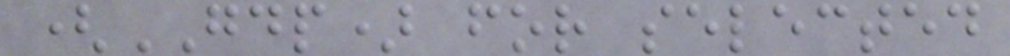(GDP) for selected
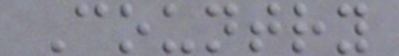Country
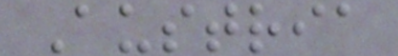Austria
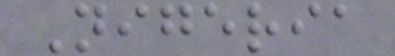Nigeria
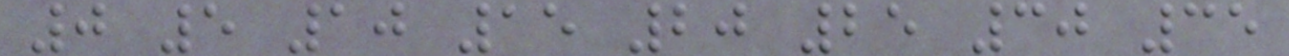0 5 10 15 20 25 30 35
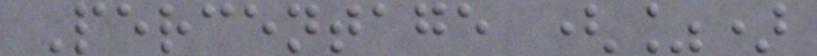Percentage (%)
